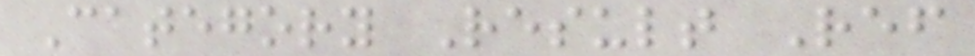Category Result Ref
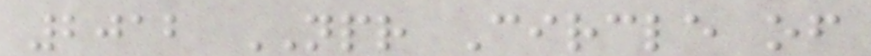2012 NPR Circle of
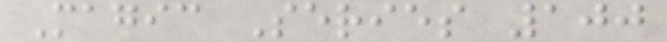Magic Series 100
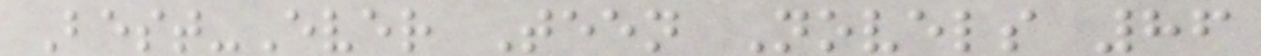Best-Ever Teen Novels 86
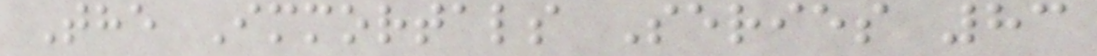The Immortals Series 83
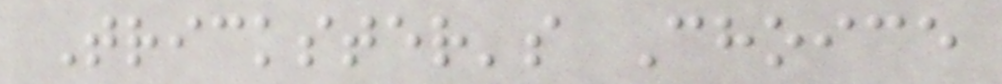Trickster's Choice
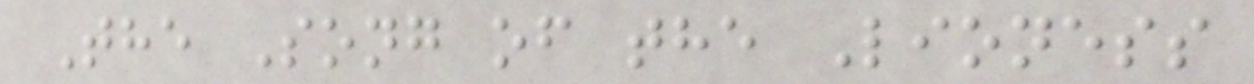The Song of the Lioness
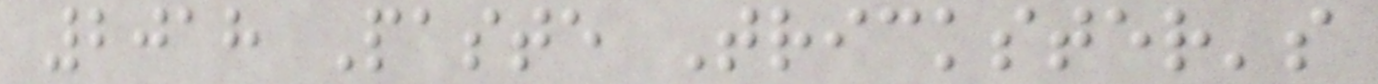2018 Paste Trickster's
